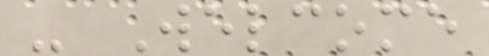- Welcome
